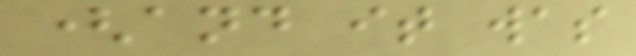(and it was
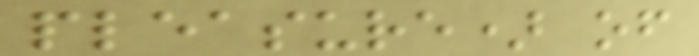pleasure) of
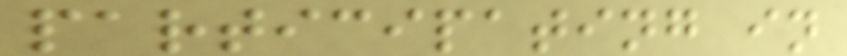participating in
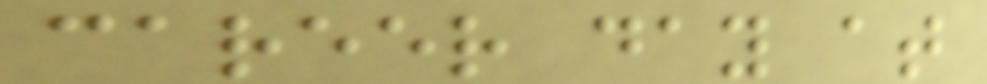career day at
